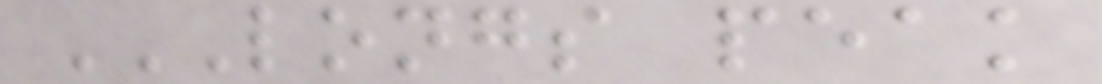LONGS PEAK
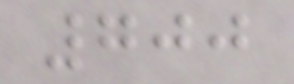700
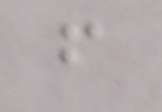f
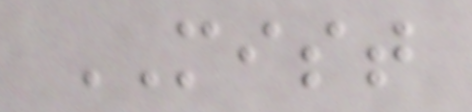MIST
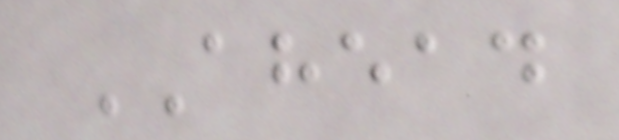AHEAD
